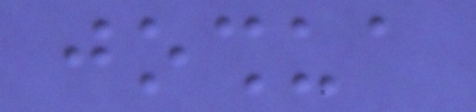joshua
